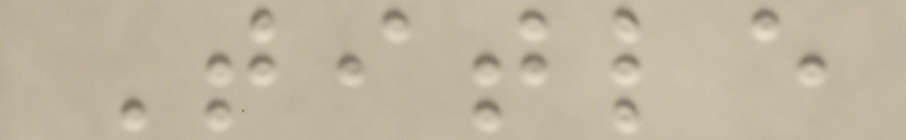Title
